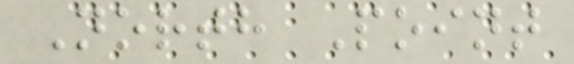North Point
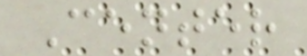Center
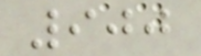900
